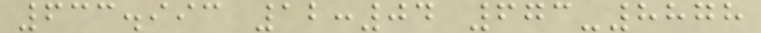633.993 12:04 673-8878
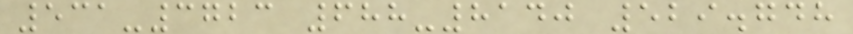531-3723 688-8140 529.748
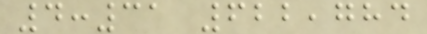4:31 622,784
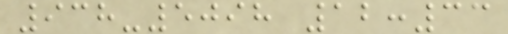938-5098 12:33
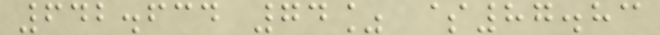642.634 74% $87.83
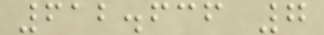612.636 7
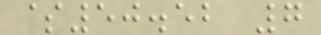$50.52 7
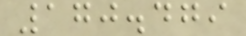170.479
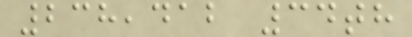238,412 34th
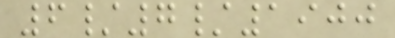6/7/1900
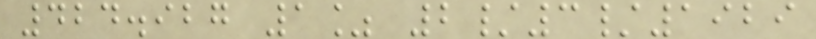424.927 1% 2/3/1929
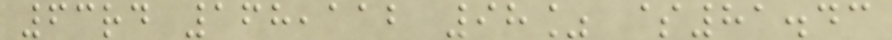63rd 168,112 98% $81.43
